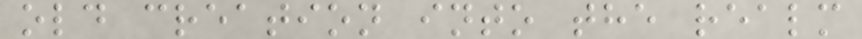old creation into the realm
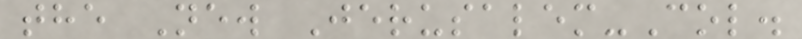the New Jerusalem-Col.
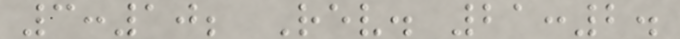3:10; Rev. 21:2.
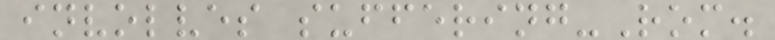involves suffering-Rom.
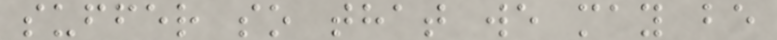suffer so that we may be
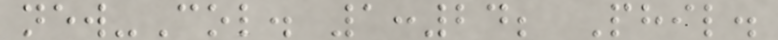new-Col. 1:24; Phil.
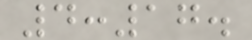4:17.
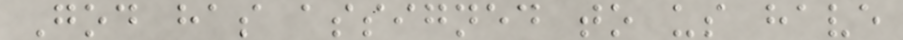God has assigned to us have
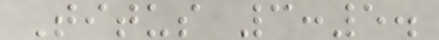Titus 3:5.
